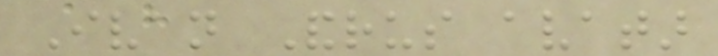Ivan Andrus avatar
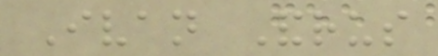Ivan Andrus
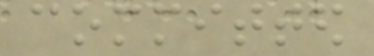committed
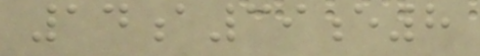14a39e8
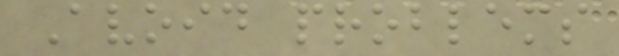Avoid problems
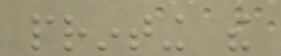printing the
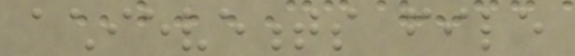achievements file
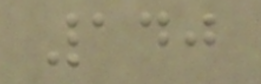140
